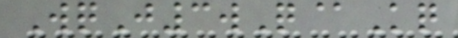WqJ3wQ@Kq
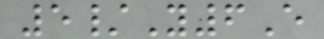5/Y6E
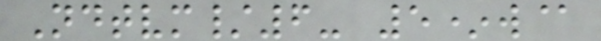Ndtvm/6- 5*w@
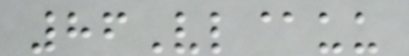86Vl@uu
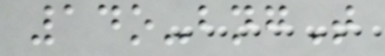14o-bngT
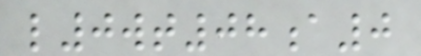l0wt08a0
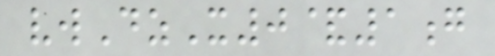vwDzX0&1g
